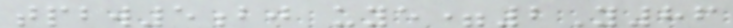tpbw5bj uye=2Y86
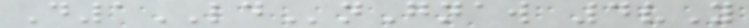D1LDnGnaw 4vY
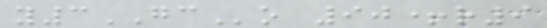y3GCo 90+r9
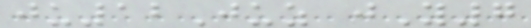ju12Juz jY7
